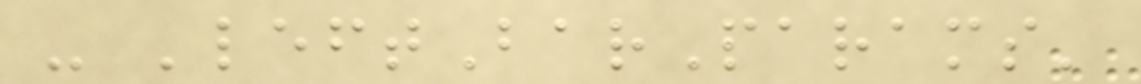- 'leftBarParams'
